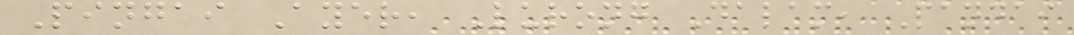Pingai Ayer, Lurong Dalam, Pandai
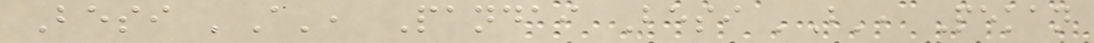Besi 'A', Pandai Besi 'B', Pekan
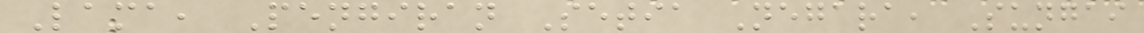Lama, Pengiran Setia Negara, Sungai
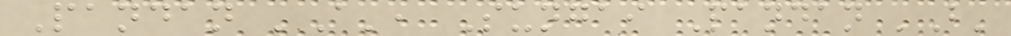Pandan 'A', Sungai Pandan 'B'
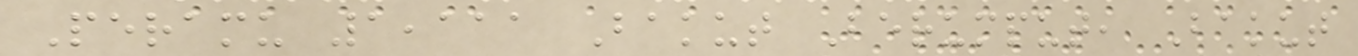Peramu 1,111 Bakut Berumput, Bakut
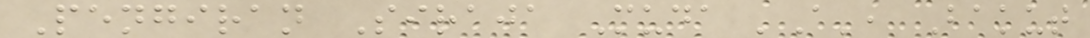Pengiran Siraja Muda 'A', Bakut
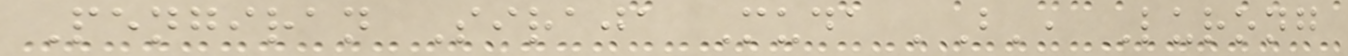Pengiran Siraja Muda 'B', Lurong
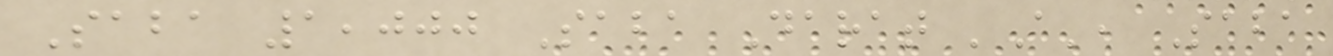Saba 1,000 Saba Darat 'A', Saba
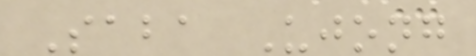Saba Ujong
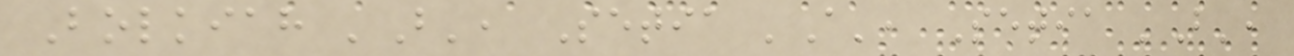Bolkiah 'B', Setia 'A', Setia 'B',
